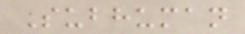Subhuman
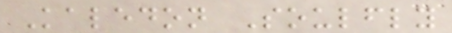Kaledon Soulfly
